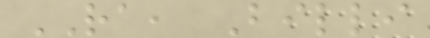RA, Billi
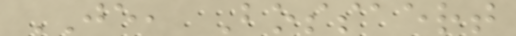JE, Bossaert
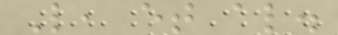L, et al.
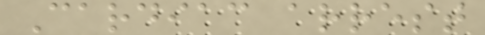Cardiac arrest
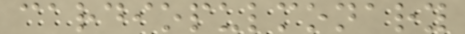cardiopulmonary
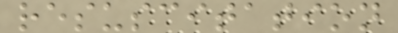resuscitation
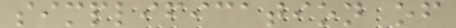simplification of
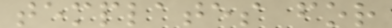templates for
